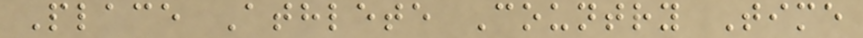Place Athlete Country Time
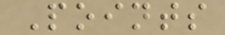Points
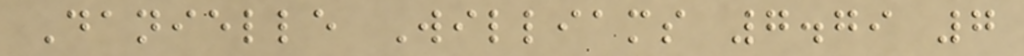Danielle Williams 7.79 7
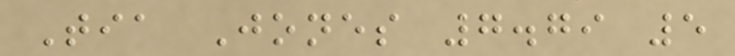Tia Jones 7.79 5
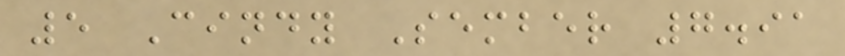5 Cindy Sember 7.91
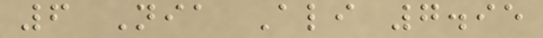6 Nia Ali 7.95
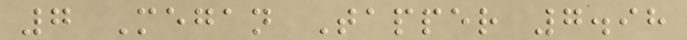7 Megan Tapper 7.98
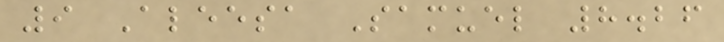9 Aleesa Samuel 8.26
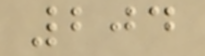204
